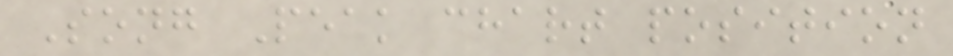Song Peak chart position
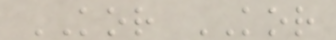KOR KOR
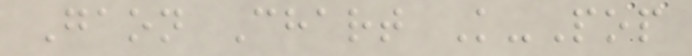Gaon Chart K-Pop
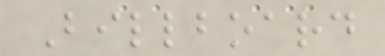Billboard
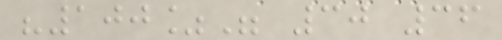"100%" 30 36
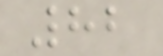82
